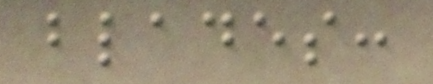blades:
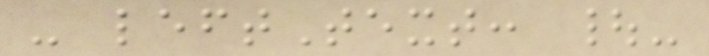- leftText: |-
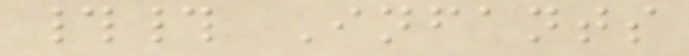## Infants
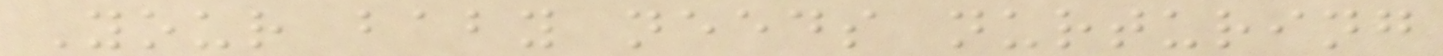Your baby needs nurturing
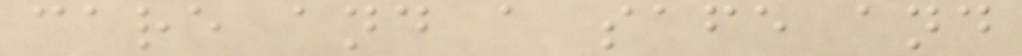care and a safe and
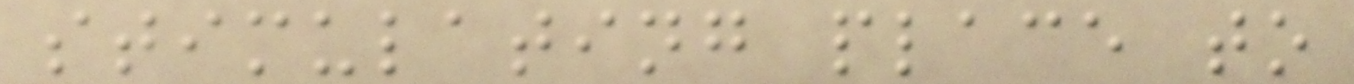stimulating place to
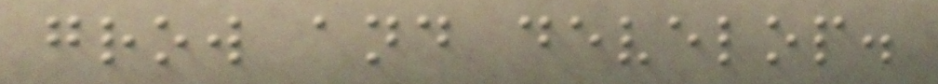grow and develop.
